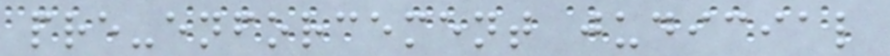pre-enforcement judicial
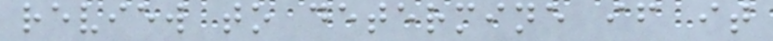review to determine if it
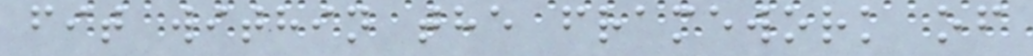fit within the framework of
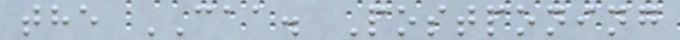the CAA. Postponing
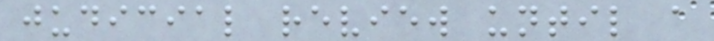judicial review until a
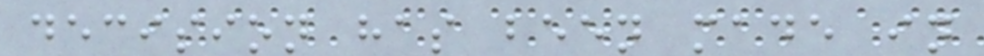decision has been made in
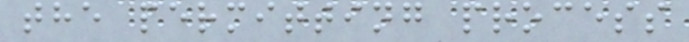the permitting process
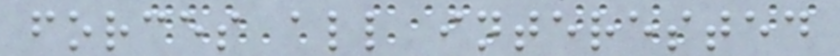forces all interested
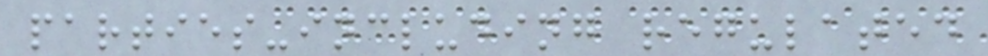parties-including regulated
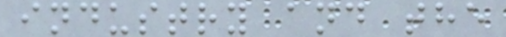industry and the
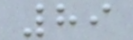89
